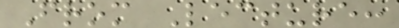From Lecture:
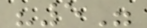"5"
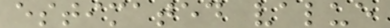estimated value
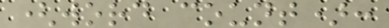(word count):
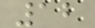12
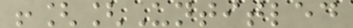![[Untitled
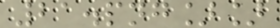21.png]]
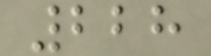228
